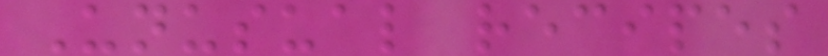Unusual recipes
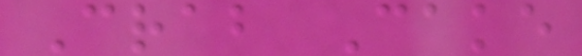Crab Cake
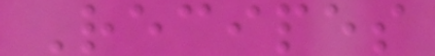Recipes
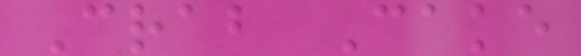Crab Cake
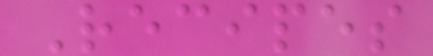Recipes
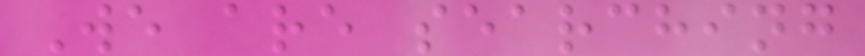We are searching
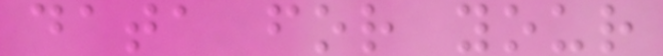data for your
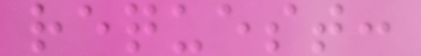request:
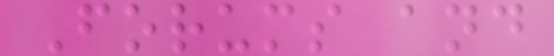Forums and
